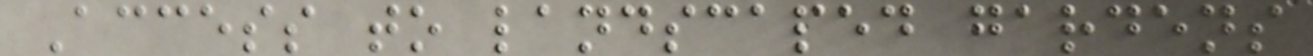Access to landscaped gardens
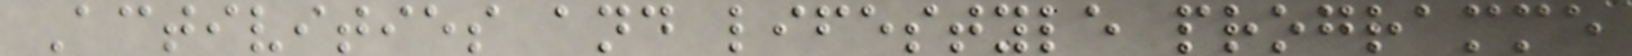Activities and lifestyle programme
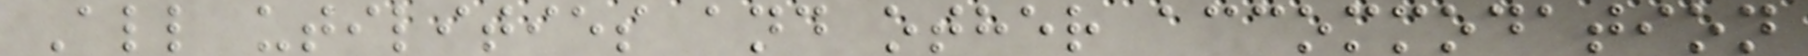All utilities and other accommodation
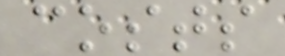costs
